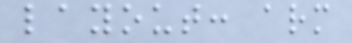layout: arm
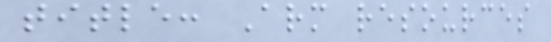title: Arm resources
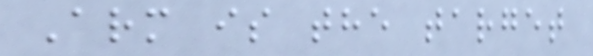Arm is the target
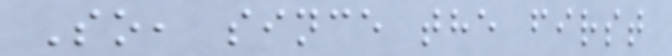So, since the first
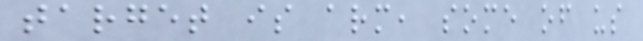target is arm, some of us
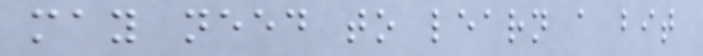may need to learn a bit
